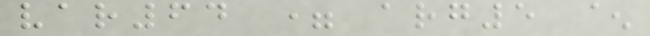var64 = arg5 ^
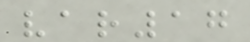var17
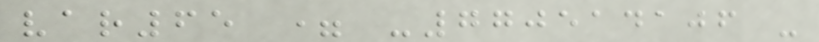var65 = -770514106 -
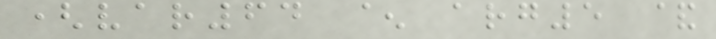(var64 ^ arg5 &
